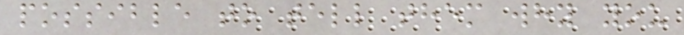possible to tell them why you
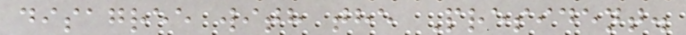disagree with the President.
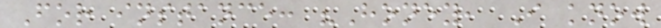For instance: "Honey, I know
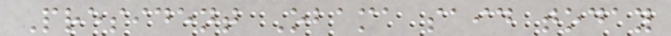President Obama said today
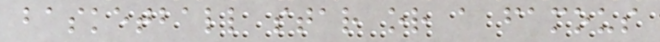basketball star or a famous
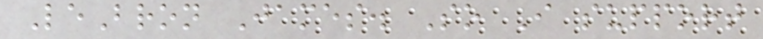LeBron James. So I support
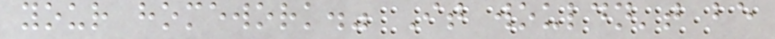your homework." It wouldn't be
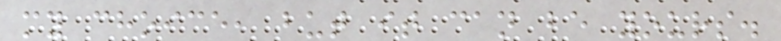my choice, but it can be yours.
